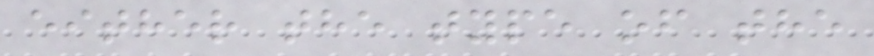either the type of the
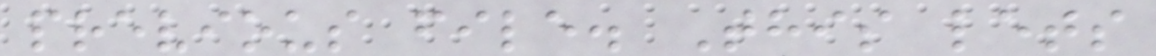previous file. This lets
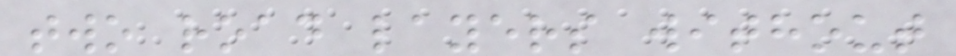two road layers without
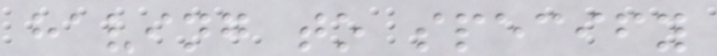having to specify
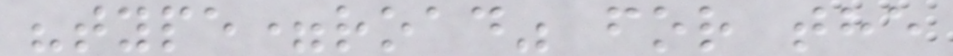"type=road" for the
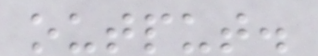output.
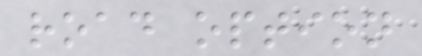road option
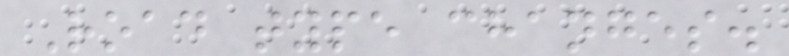Road type changes.
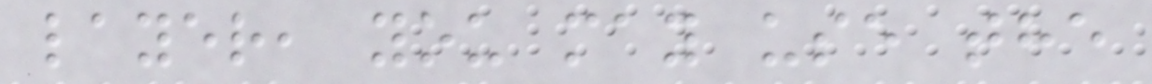layer, you may use the
